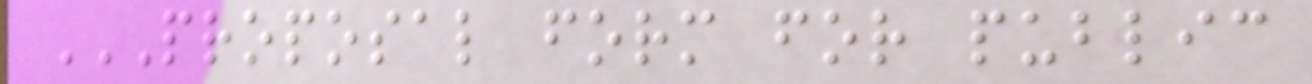PROPOSAL FORM FOR PUBLIC
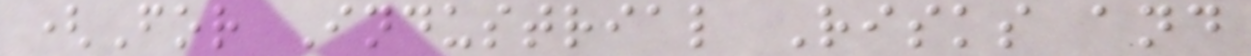(For Industrial Risks and
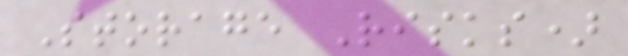Storage Risks)
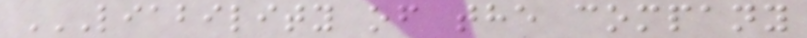LIABILITY OF THE COMPANY
